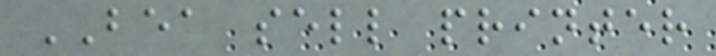BEA sell printer
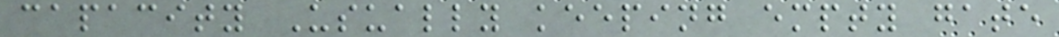capacity Usually keeping empty gate
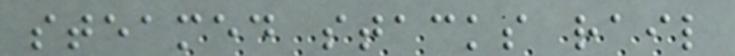steamed stacks rail
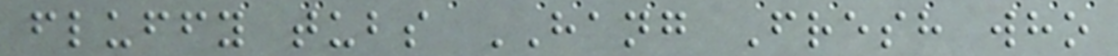fluffy tubs HANG Fresh who
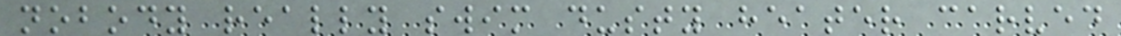nobody really swim dusty heater carved
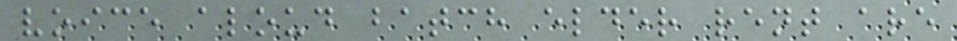voice aloud batch elder rent are
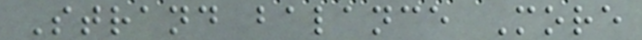Strand balance More
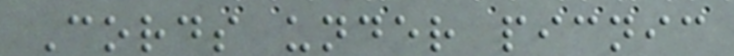Cords under picnic
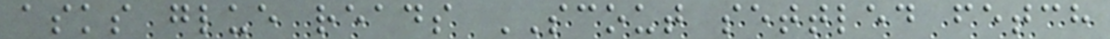asks glue reads SCOUT settled fetch
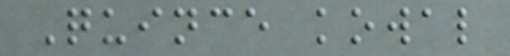Quince kowal
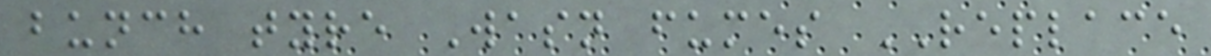bunch tyre Wasn fumes REPLACE
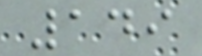149
